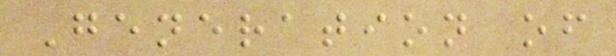Generation of
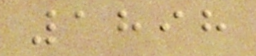1898
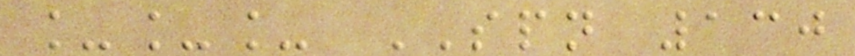___ SPN 130
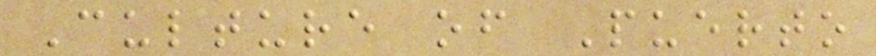Culture of Puerto
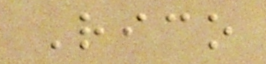Rico
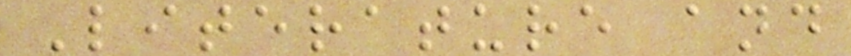Literature and
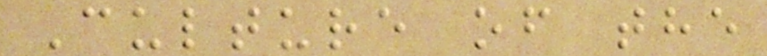Culture of the
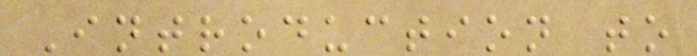Introduction to
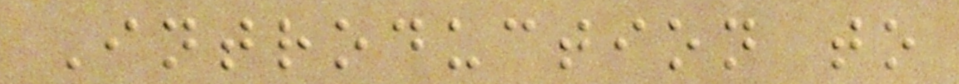Introduction to
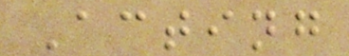Acting
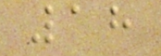18
